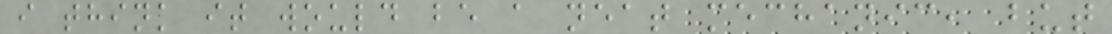i think it would be a neat mechanic, but
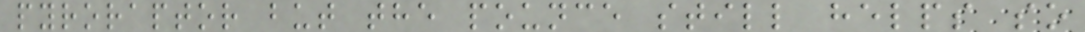pyroraptor but the pounce still helps so
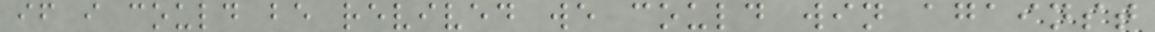if i could be revived we could win against
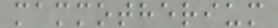mammotherium
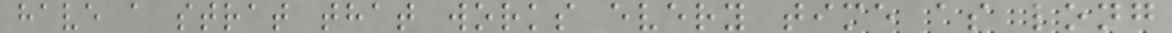have a strat that works every time as long
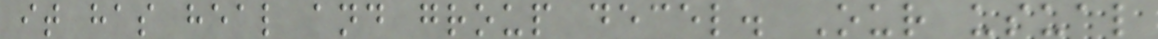it has heal and group decel. Our usual
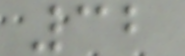32
